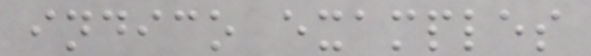indico examples
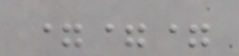===
